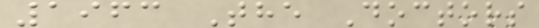1963 The Doctors
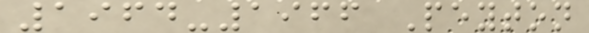1964-1966 Peyton
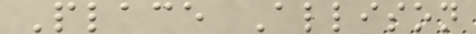Place Allison
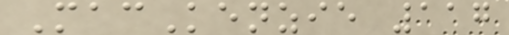MacKenzie 117
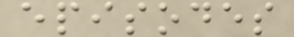episodes
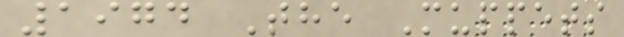1974 The Muppets
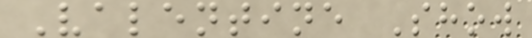Valentine Show
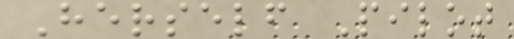Herself Pilot
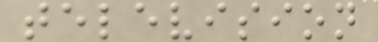television
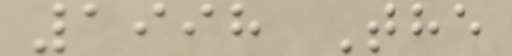1998 The
